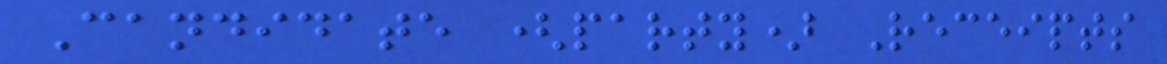Candidate (party) Receipts
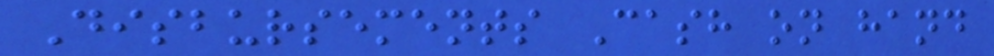Disbursements Cash on hand
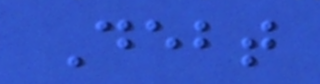Debt
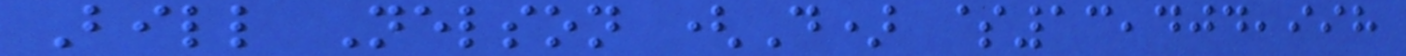Bill Nelson (D) $13,404,998
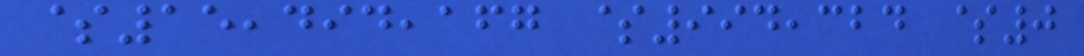$15,494,167 $994,324 $0
